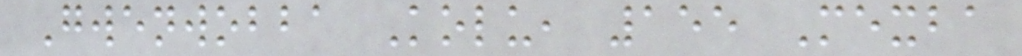Gwenwobba Kolu, 155 Mexba
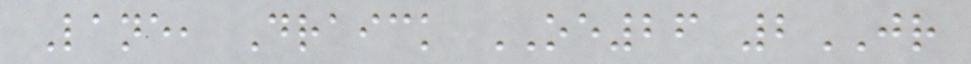Lane, Draick OE26 2JR
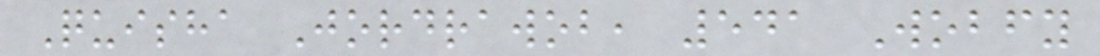Quisha Jordrawob, 541 Wobfy
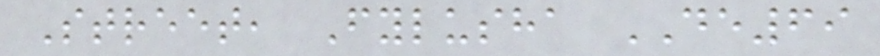Street, Fylusha DE69
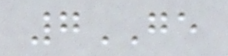7GE
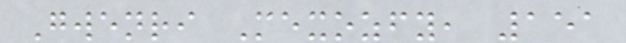Gwenri Mexozfy, 151
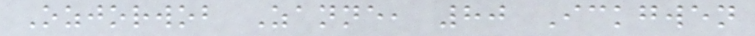Ozjorwob Zanne, 80 Ickgwen
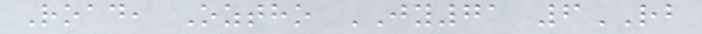Road, Oztho JY71 6RB
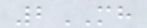2MH
